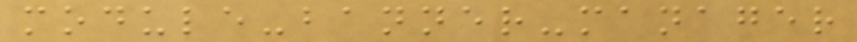module-banner-manager
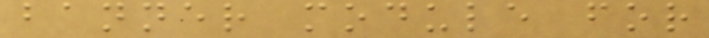banner module for
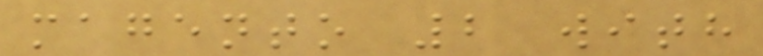magento 2 with
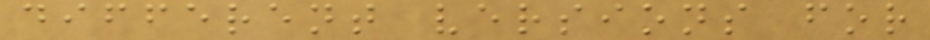different versions for
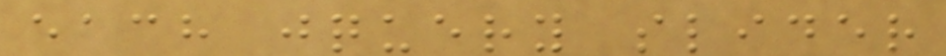each jquery slider
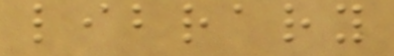library
